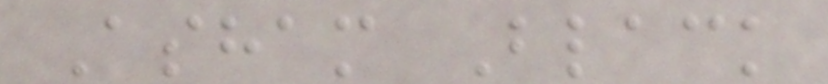Asham Black
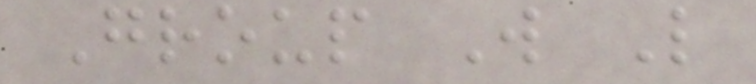Group W L
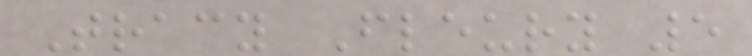Tracy Fleury 5
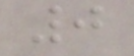0
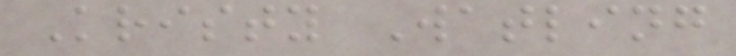Kristy Watling
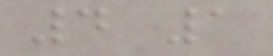4 1
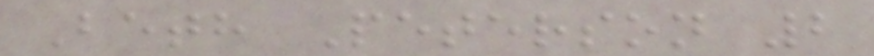Beth Peterson 2
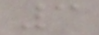3
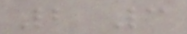2 3
